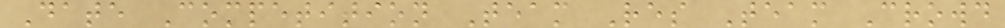Date Competition Team Res Team Crowd
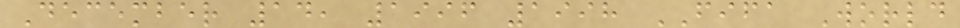December 14, 1996 1998 FIFA World
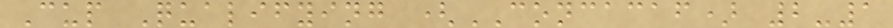Cup Qualifying (CONCACAF) 2-1
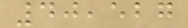40,527
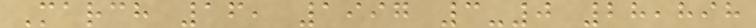March 16, 1997 3-0 28,898
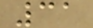31
